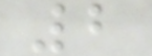2
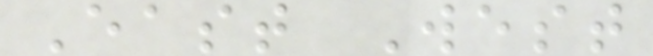East West
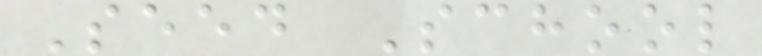Seed School
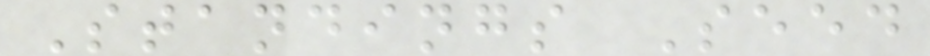Standings Seed
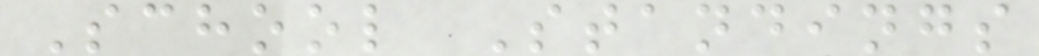School Standings
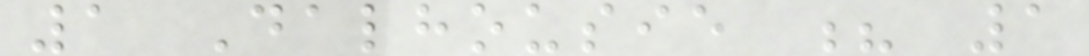1 Dalhousie ? 1
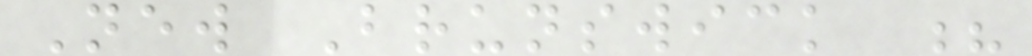New Brunswick ?
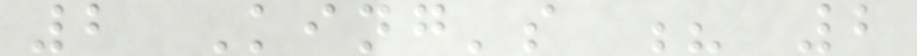2 King's ? 2
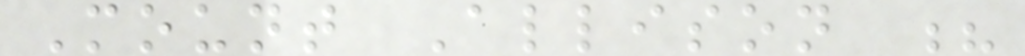Mount Allison ?
